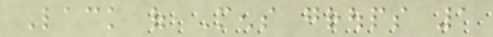Lack of Mens groups 1
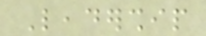Leadership
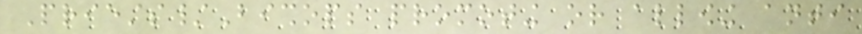Priests/Bishops promoting or allowing anti
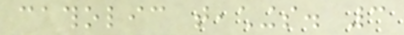catholic teachings. 3
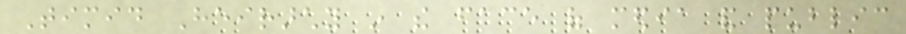Timid Heirarchy in the face of media and public
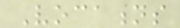Vocations
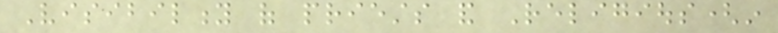Visibility of priests and Religious(in
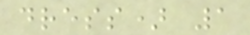dress) 1
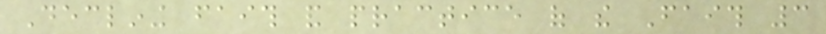Declining faith and practice of the Faith 3
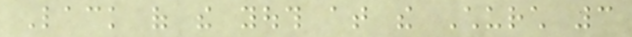Lack of the youth at the Church 3
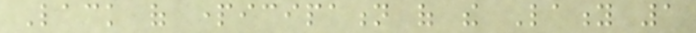Lack of participation of the Laity 1
